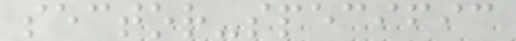sector-specific
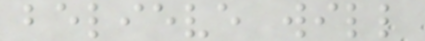believe will
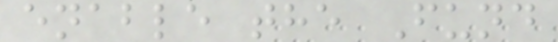enable the Fund
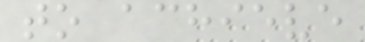to achieve
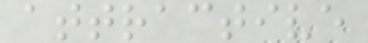attractive
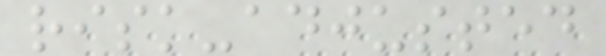risk-adjusted
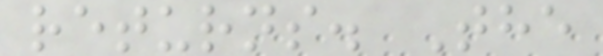returns. The
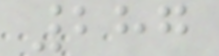287
